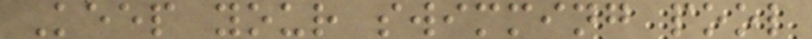Keep your swimming pool
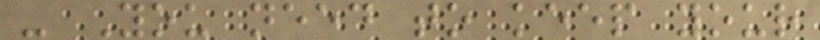- You need to keep your
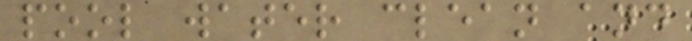pool water clean and
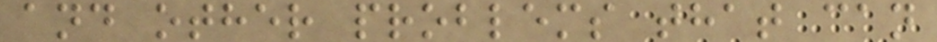and other problems that can
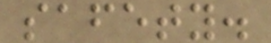safety.
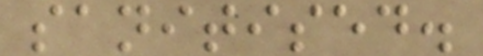sanitised.
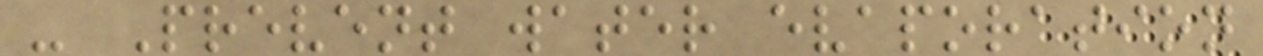- Prevent water evaporation
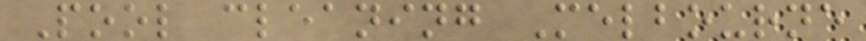Pool cleaning Melbourne
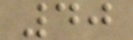40
